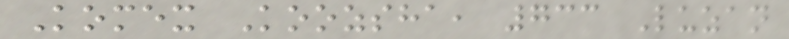Komex Koozsha, 733 Luzan
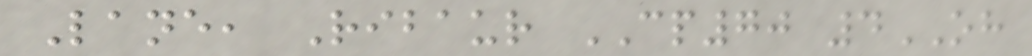Lane, Ribaur CP70 4OH
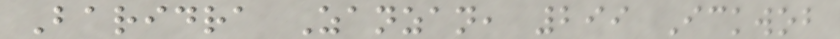Baridra Zanzan, 299 Ickwob
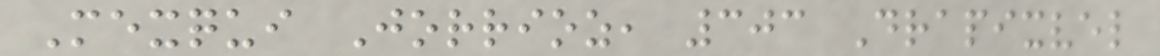Mexqui Jorrioz, 303 Drapixvel
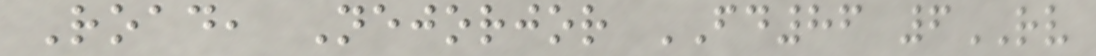Road, Nejorjor FD86 6RV
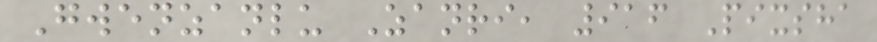Gwenzanlu Zanri, 916 Pixsha
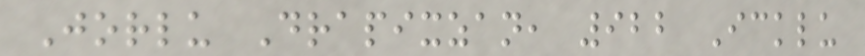Jorlu Drapixzan, 922 Icklu
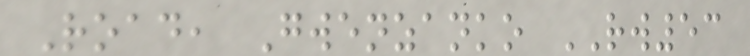Road, Gwenzanko RW53
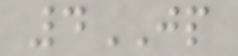4JP
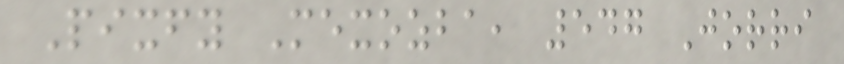Pixfy Mexozba, 547 Jorri
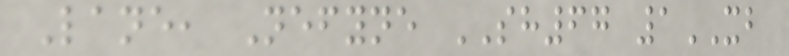Lane, Nefyne SH67 1XB
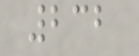232
